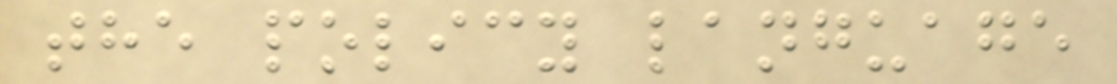the policy language
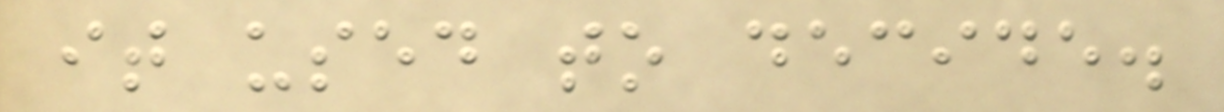it used to decide.
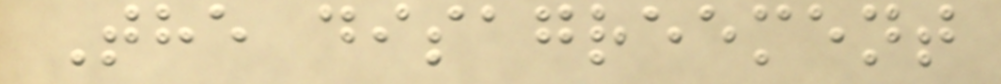The disagreement
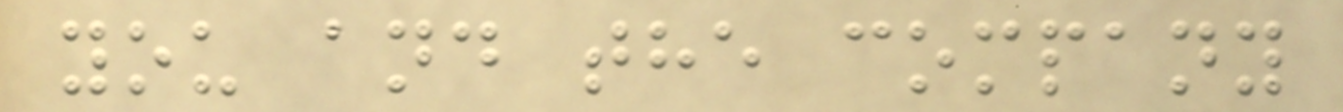you and the company
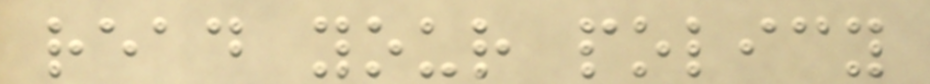read your policy
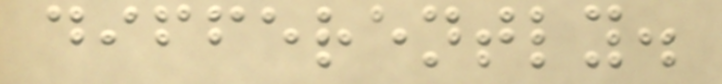differently.
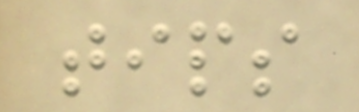tips
